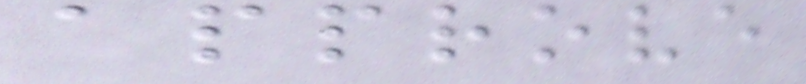approve
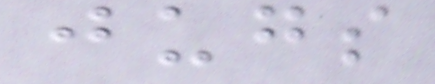jugs
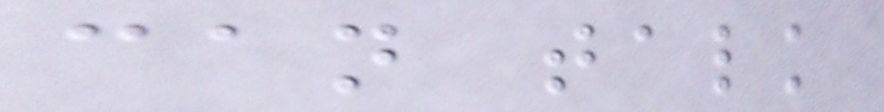can talk
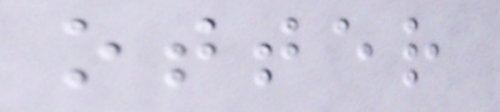otter
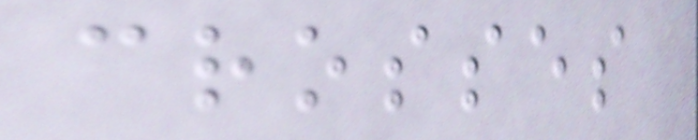crosses
